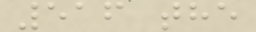516 the
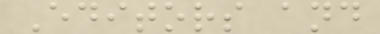Editors and
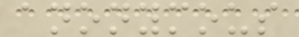anonymous
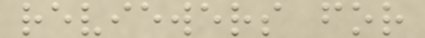reviewers for
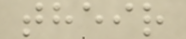their
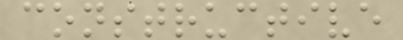constructive
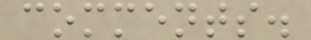comments.
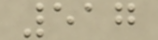517
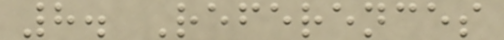8. References
